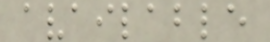available
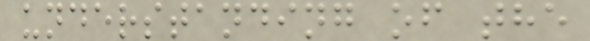understanding of the
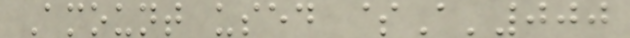Amount used $A'000
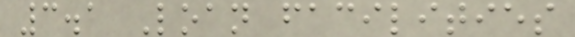3.1 Loan facilities
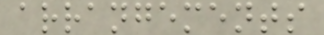arrangements
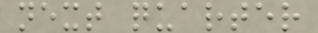next quarter
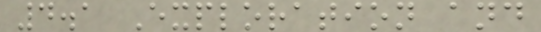4.1 Exploration and
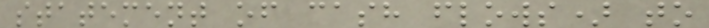statement of cash flows) to
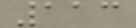113
